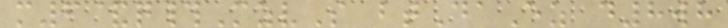m6&q#MzvS btDaEz d8wh
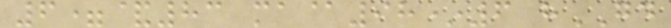6=&83 ma@98*6 hGD
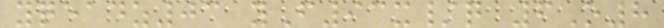yqeadz03 yF93x/q 6O8
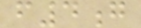f4g
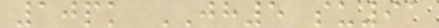10pk JH5 su91
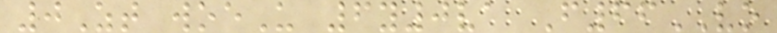0Zt woeU 6y0va F66VO
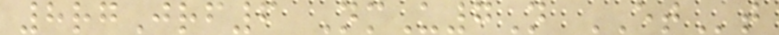8rgJrf6 NmU7N ETt
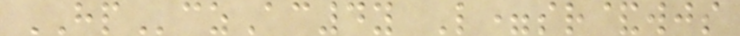HPczAc4y L=sr&wjs
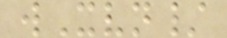wXvn/
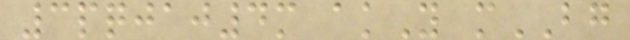3pqjaj4m akY mBG
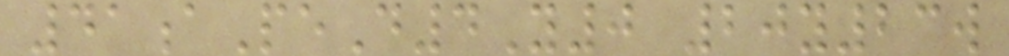41aPeD4Y0 20y23w
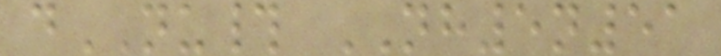dNU# NH5n51
